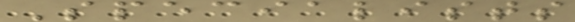Specialists
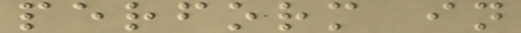perform in
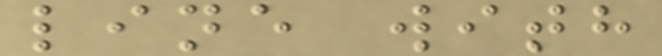line with
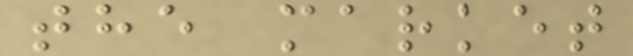the market
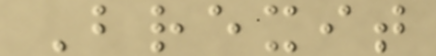Brexit
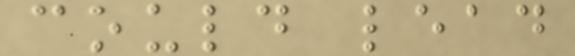could lead
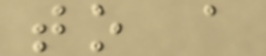to a
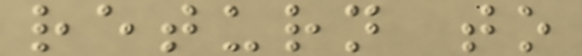return to
